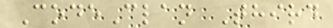CodeClan Third
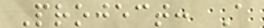Project: A
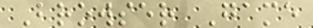Browser Game
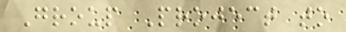Group Project to
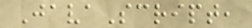JavaScript,
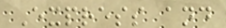Express and
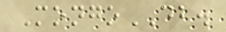MongoDB.
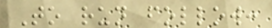To run follow:
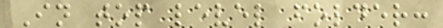In top level folder:
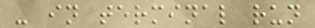- in terminal run
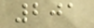201
